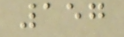157
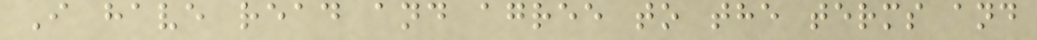I have read and agree to the terms and
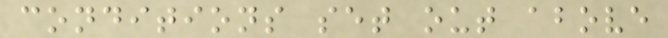conditions set out above
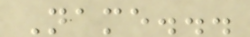Name...
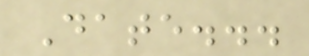Date...
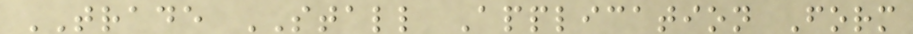TRADE STALL Application Form
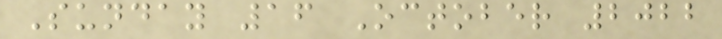Sunday 16 October 2022
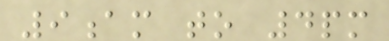9am to 4pm
